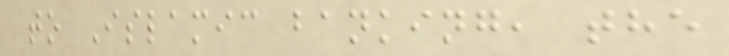to Islamic banking, the
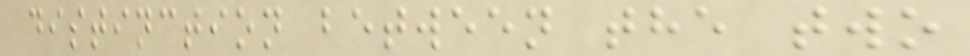distinction between the two
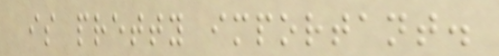is pretty important.
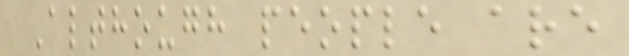Although people are
